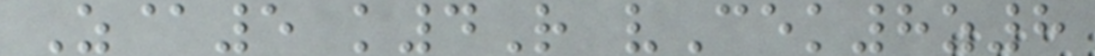Z@5 k4R vCek8z8
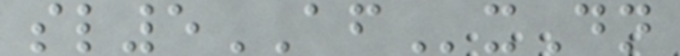sl5AFxDn
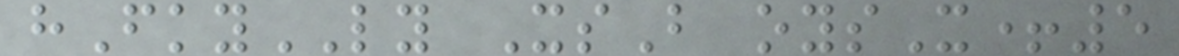hFkyLY XsB oysX+5
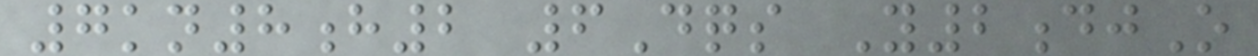7kn8h2 6Dqs Y2djO
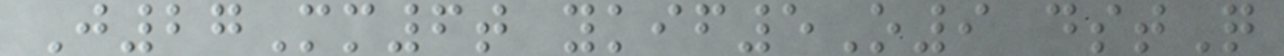J27Mm6t ykif5O9 dstQ
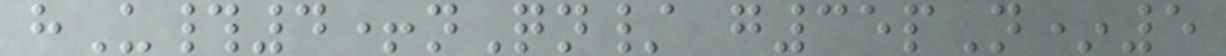hU#4+nQn/ g35pN*5
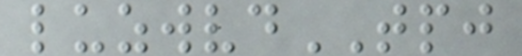luzwvdTPJ
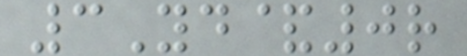3Yd&0r
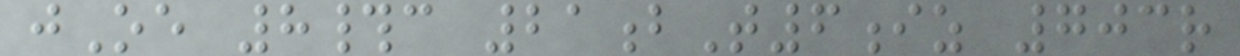jOe 8#c 21bT6iz 703r
